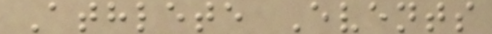Athlete Events
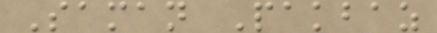Saman Pakbaz
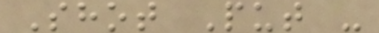Shot Put -
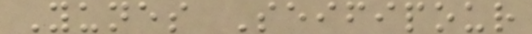Yunes Seifipour
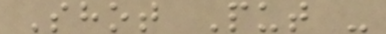Shot Put -
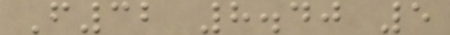F32 8.40 5
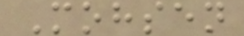Mohsen
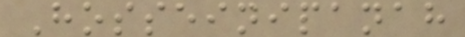Hosseinipanah
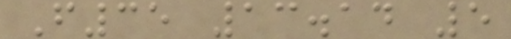F35 13.14 5
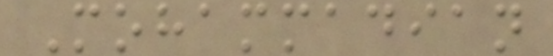Mohammadian
